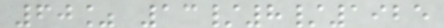60% 13/8/1925
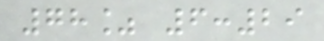78% 6:29
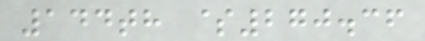144th $270.36
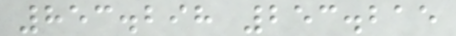853.298 253.215
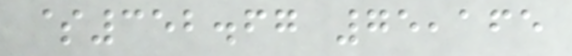$352.67 75,165
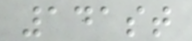141st
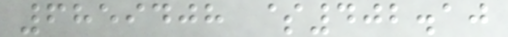6859408 $402.10
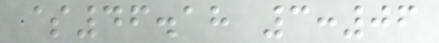$46.18 3:06
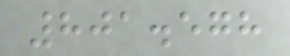801.578
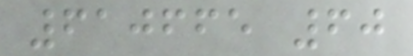610665 60
